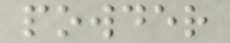powder
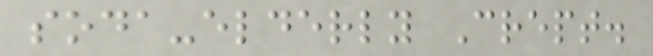soda-elderly Crept.
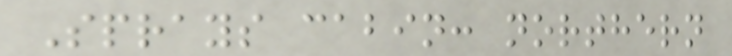Sprays cabin: northern
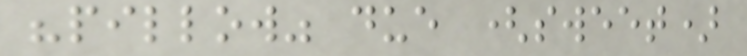"pillow" due (sweet)
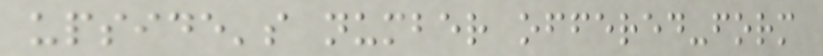upside's number offered-form
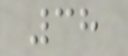38
